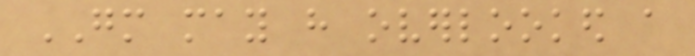GM may have overlooked a
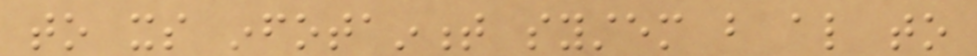to its infotainment system but also to
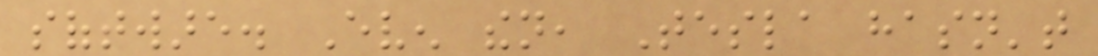software. Even then, Tesla hasn't
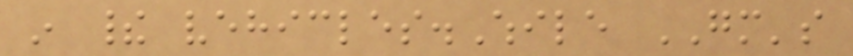in their vehicles.While GM's
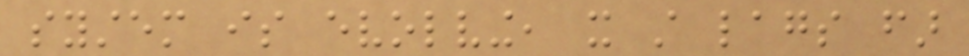system is evolving, it still lags far
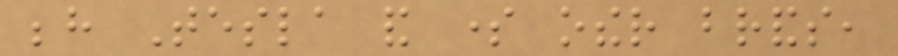behind Tesla and some other brands,
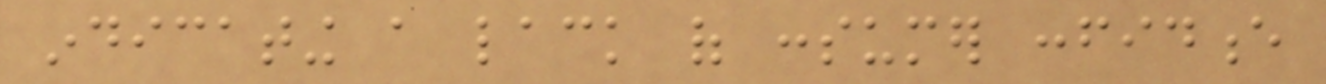indicating a lack of consumer confidence
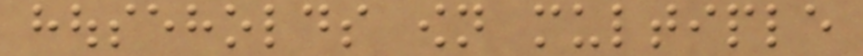households own multiple
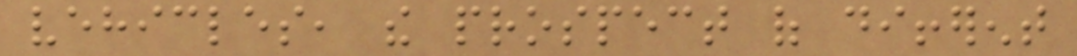vehicles, the prospect of different
